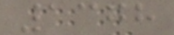1378
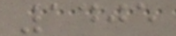1405
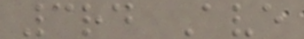3rd Ave
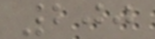200
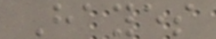Hayes
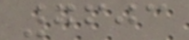7603
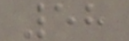58
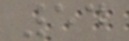54
